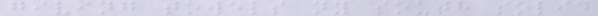giving towels ny south solid
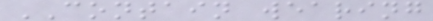CONTAIN wearing
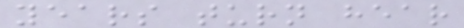years turn hear
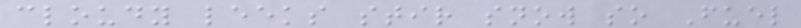cloudy leeks stir snow so Fuel
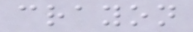crayon
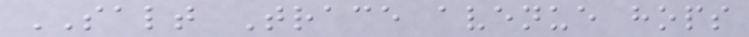SALT Trace avenue hops
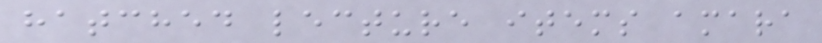hatched lecture items amara
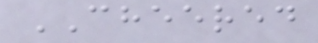CHEERED
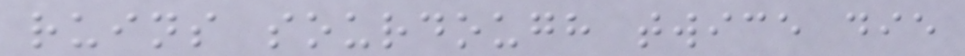ruins sourdough twice die
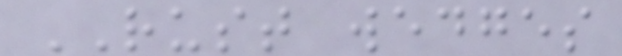RUST wedges
